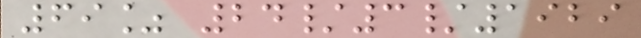69% 24/3/1929
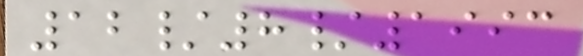12/8/1993
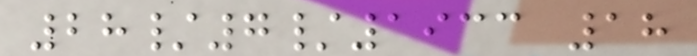28/7/1933 18
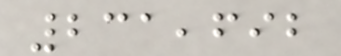231,692
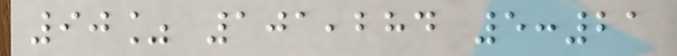90% 101,284 5:21
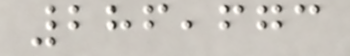286,673
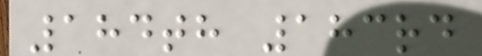184th 183rd
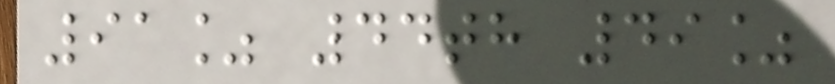91% 44th 49%
